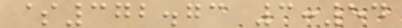$372.73 3:54
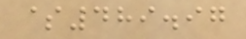$489.97
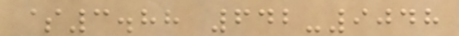$3.88 642-9048
